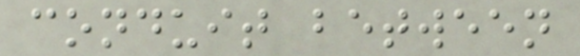conduit between
